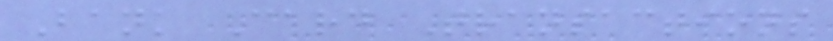Bank Card Transactions
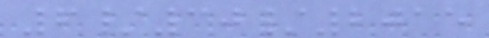6/30/2015
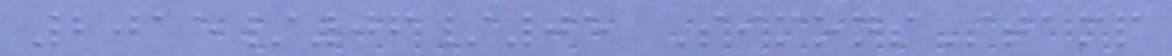2015/06/05 SimonsStamp
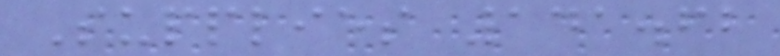Supplies 141.62
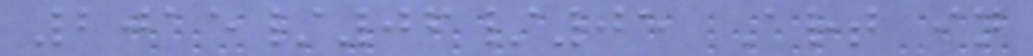2015/06/05 Art in
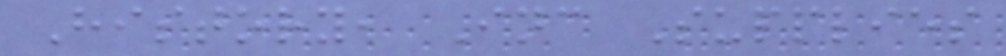History, Inc Supplies
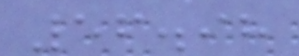56.98
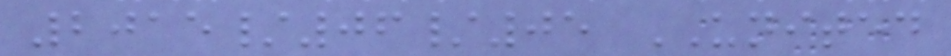2015/06/05 UNITED
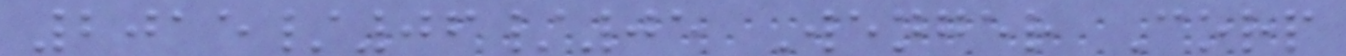2015/06/05 Wenger Corp
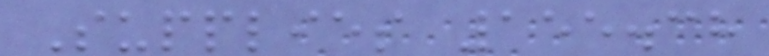Supplies 155.38
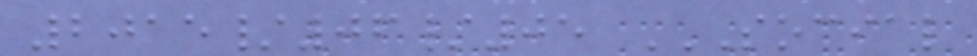2015/06/05 SOCIAL
